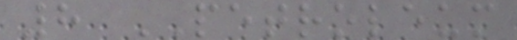8 PETROLEUM
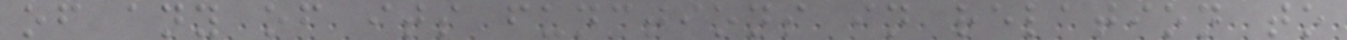of any of its functions in relation to
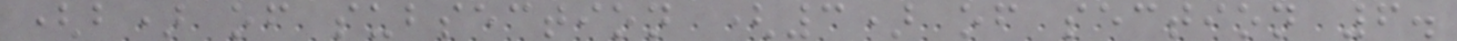(b) of subsection (3) of section 6.
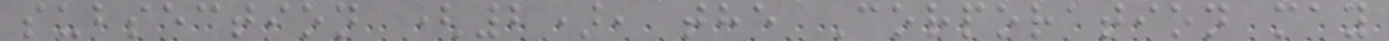subsection (2), the Corporation may
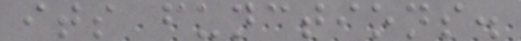its functions.
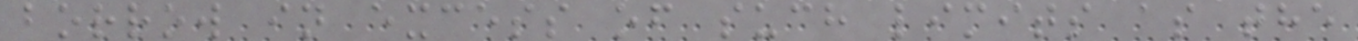borrow in excess of such limits as the
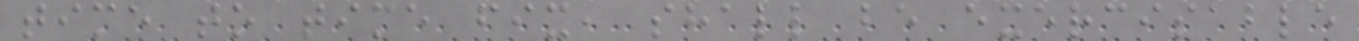time to time fix, shall be exercisable
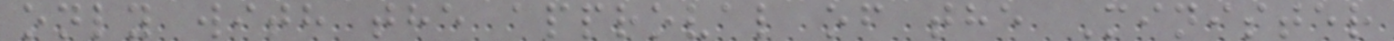only with the approval of the Minister
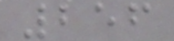256
